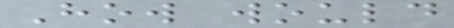How would
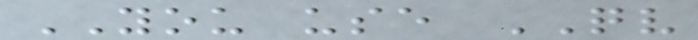YOU use QV
